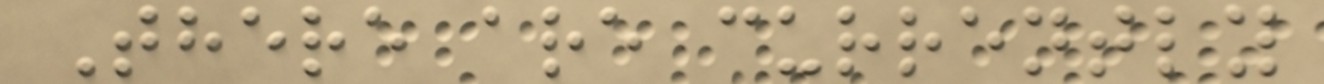There are currently
